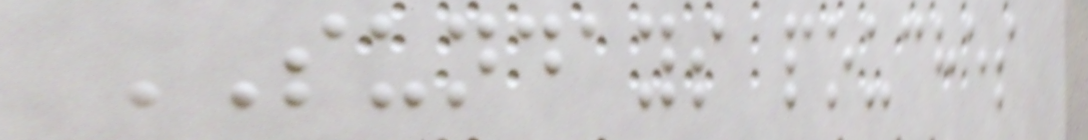SUNDAYS pouches
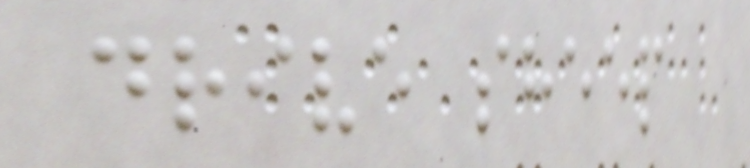drive sheep
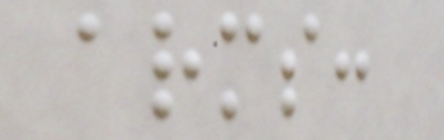arms:
